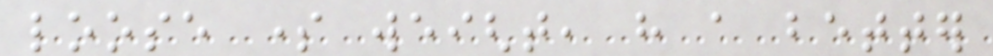loose some weight, have a better
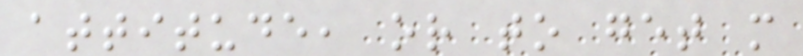attitude, or to get more
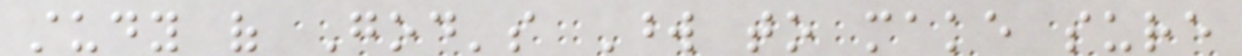study of God's Word to make sure
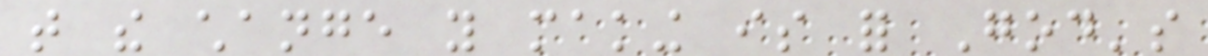that the change you making is for God's
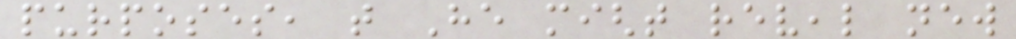purposes, that He might reveal new
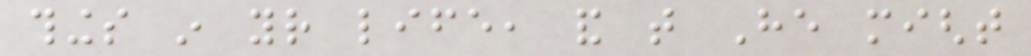things in your life, and that He might
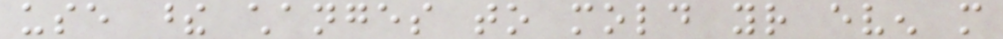use these changes to mold your even more
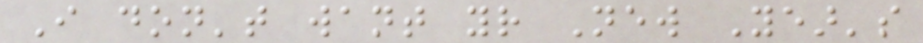I don't want your New Year's
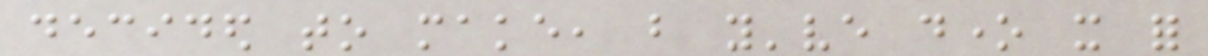decided to make, but you've done it for
